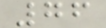76
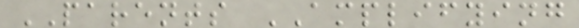PARENTS AMPLIFYING
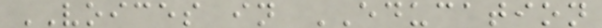VOICES in EDUCATION
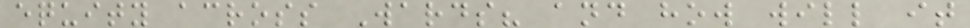equity across Wards? and how will it
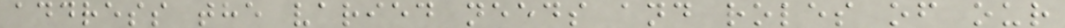address the varied needs and roles of our
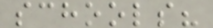schools?
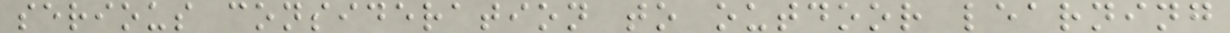serious consideration to outdoor learning
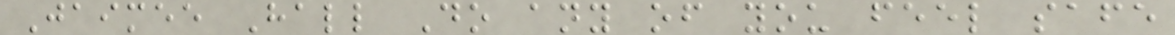Jaimee Hall Do any of you feel safe
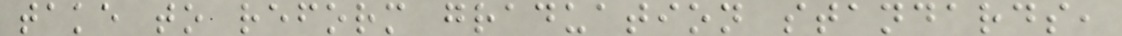take to reform graduation standards,
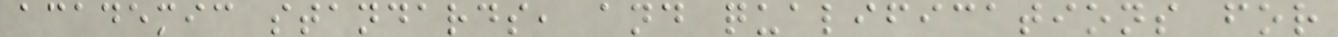academic standards, and qualifications for
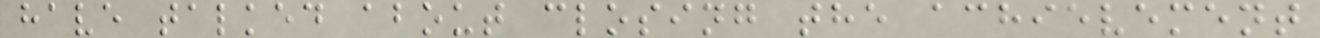have talked about closing the achievement
